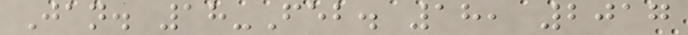Jan. 18-Feb. 18, 2017
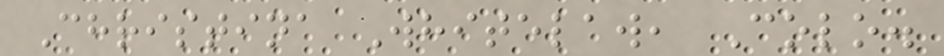Christina Whitelaw, Colo.
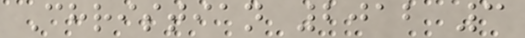Christian 2012 3
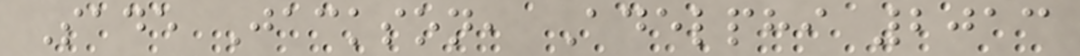Sade Jackson, Adelphi 2013
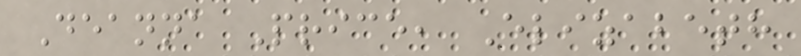Deanna Price, Elizabeth
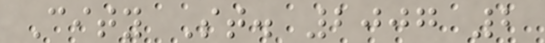City St. 2007 2
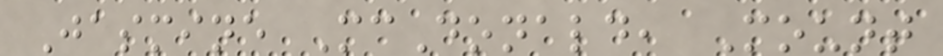Jasmine McDonald, Mount
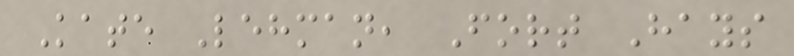Kate Lehman, Fort Hays
